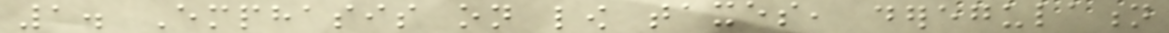1. Emphasis on low taxes, deregulation
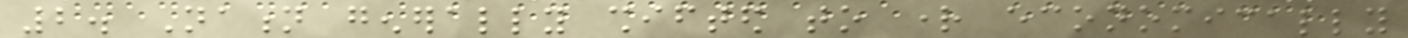2. Nation generally shifted to right economically
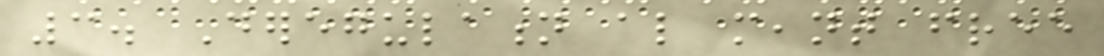3. Deregulation also meant free
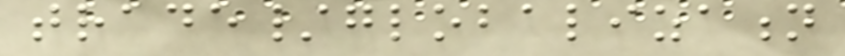trade/globalization
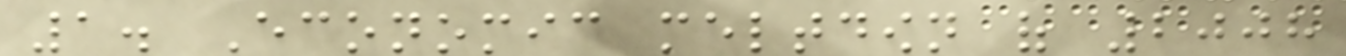1. Economic meltdown of 2008
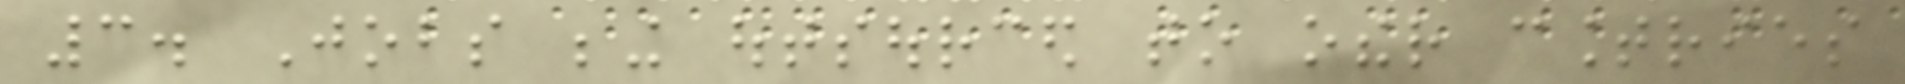3. Jobs being outsourced to other countries
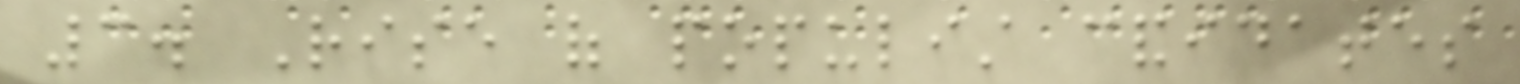3. Rise of populist candidates
